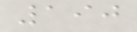190
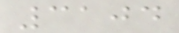3104
